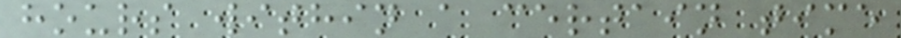hours within a certain time
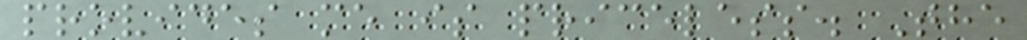provides me is priceless. The
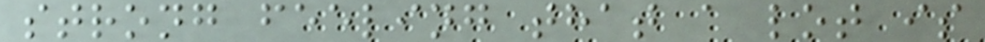strong feeling that a lot is
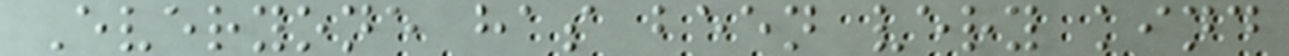Everyone has been very kind
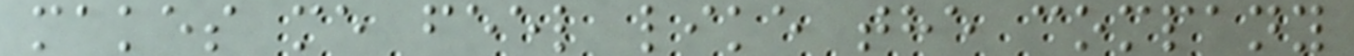makes me feel like the company
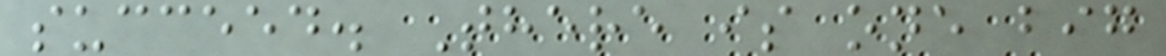succeed. There is one big
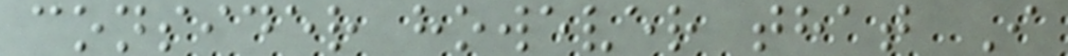consider however that I
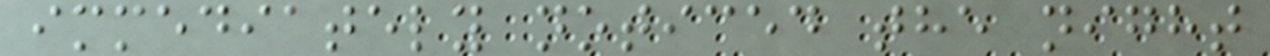immediately noticed the night
